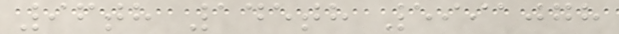96th 145th 5991078
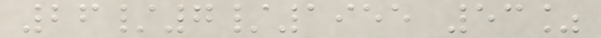26/7/1955 53%
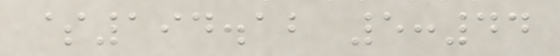$194.12 5:44
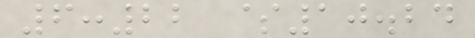6:22 $10.24
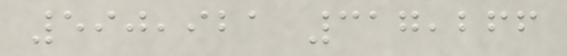590,921 317,266
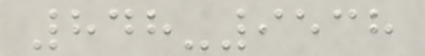848-9538
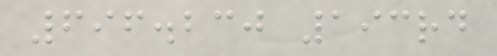696.230 193rd
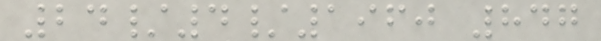24/4/1960 847
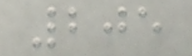205
